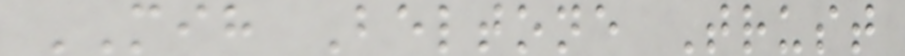MIH Beltone Trust
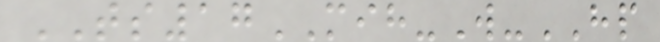TS17MIH-W-HP
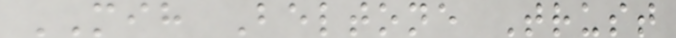MIH Beltone Trust
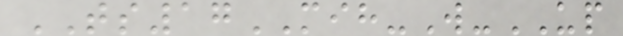TS17MIH-W-UP
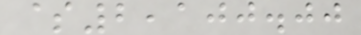$2,100.00
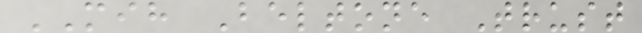MIH Beltone Trust
